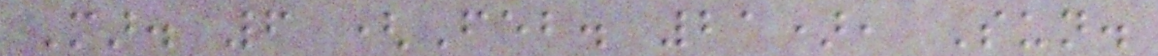Mar. 6 (Feb. 21), Sun.
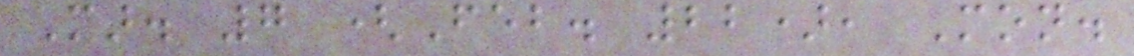Mar. 7 (Feb. 22), Mon.
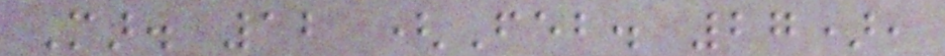Mar. 12 (Feb. 27),
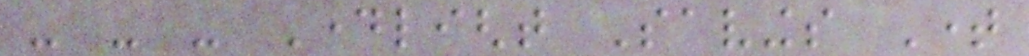- - - Daylight Savings Time
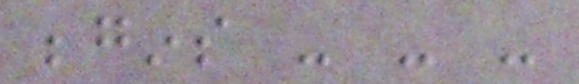begins - - -
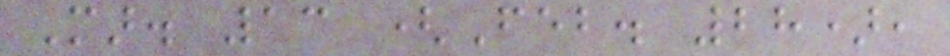Mar. 13 (Feb. 28),
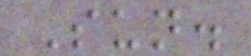Sun.
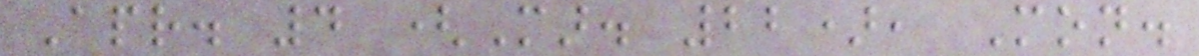Apr. 4 (Mar. 22), Mon.
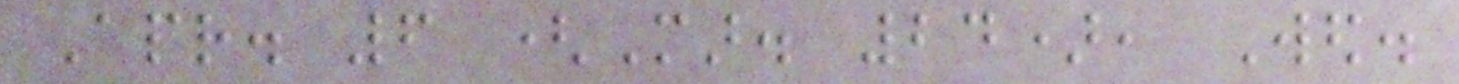Apr. 6 (Mar. 24), Wed.
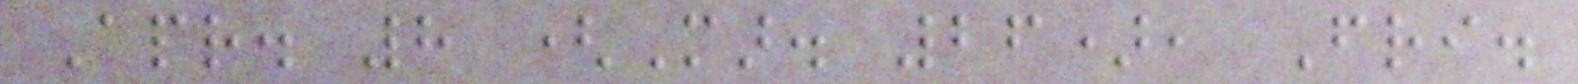Apr. 8 (Mar. 26), Fri.
